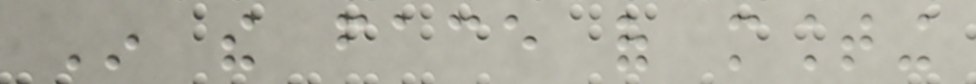In the face of mounting
